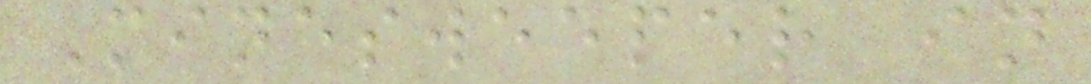Minesweeper in
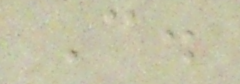C.
